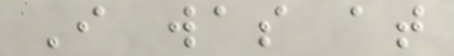I was at
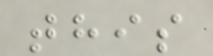this
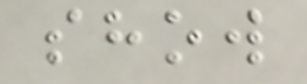show
